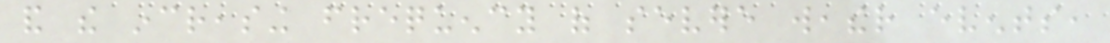and the increasing frequency of severe weather events,
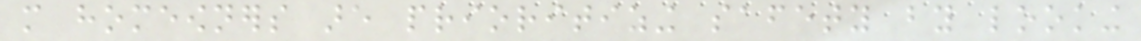more homeowners are prioritizing safety by looking
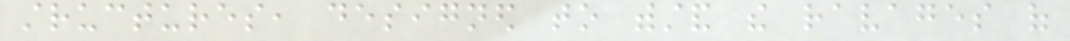structures, designed to withstand the ravages of
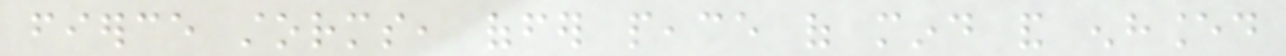fierce storms, offer peace of mind and enhanced
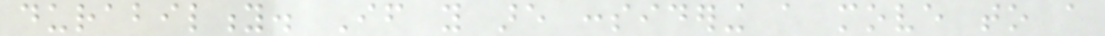durability. If you are considering a move to a
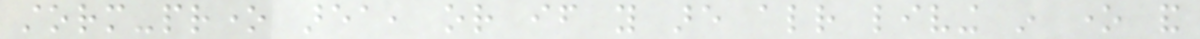storm-prone area, or if you are already living in one and
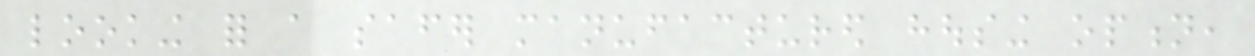looking for a safer manufactured housing option,
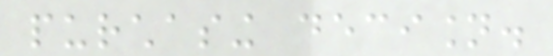purchasing decision.
